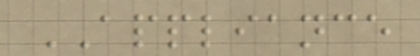APPLIANCE
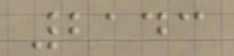2143
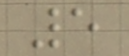5
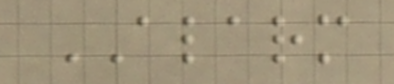ALARM
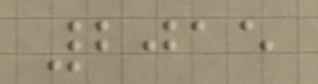2015
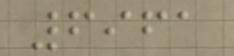6961
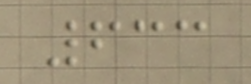633
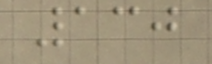130
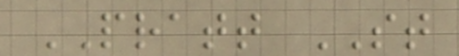PRATT ST
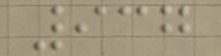937
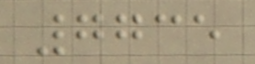7735
